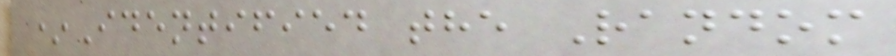*Identified the Random
